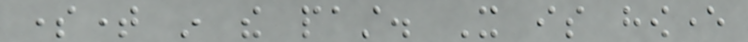sometime in the past. It is however
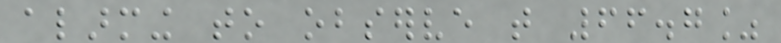alarming to observe that 66.7%
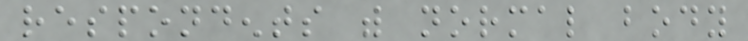respondents with normal body
